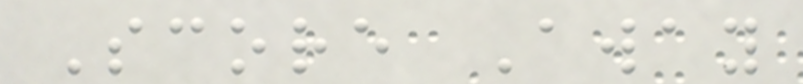Score Away
